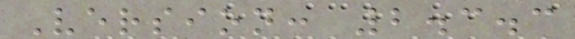Version: 2.3.3
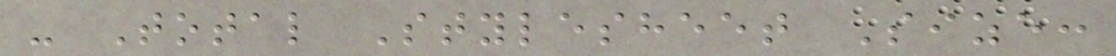- Total Stylesheet Size:
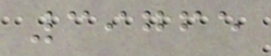39765
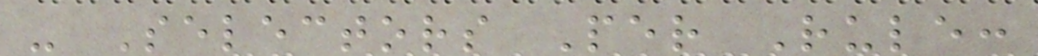- Selectors Per Rule:
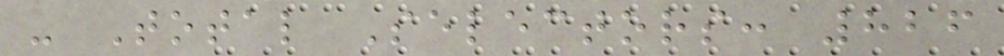- Total Selectors: 826
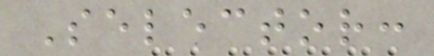Selector:
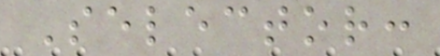Selector:
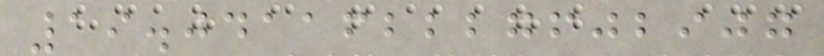19.041162227602907
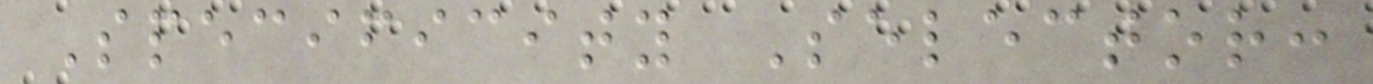Specificity Selector:
